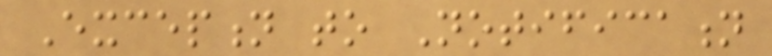Exception to Notification
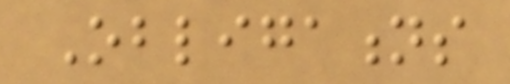Obligations
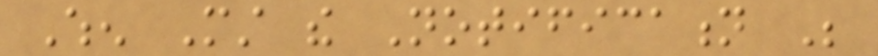When Must the Notification Be
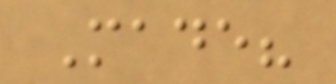Made?
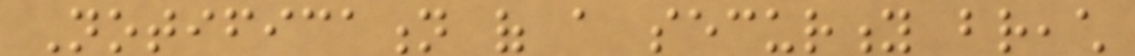Notification of a security breach
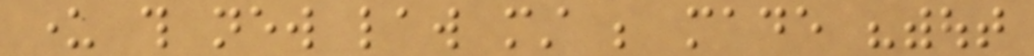under this new law must be made "without
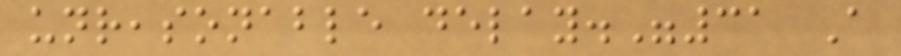unreasonable delay."31 A
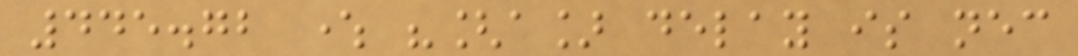445.72 where "[a] delay is necessary
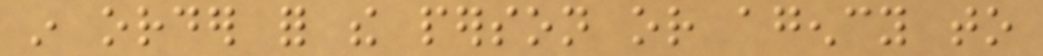in order for the person or agency to
